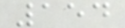154
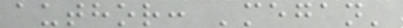author: 'megan'
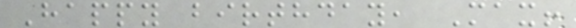Happy birthday, Max!
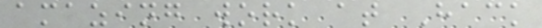amazing work at Hack
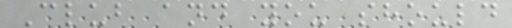Club and you should
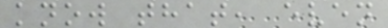know that, even
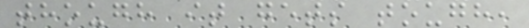though it gets tough,
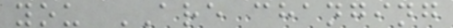you ARE changing
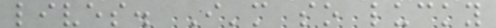lives. I'm so lucky
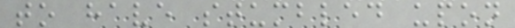to have stumbled upon
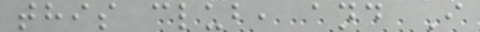this club, and I
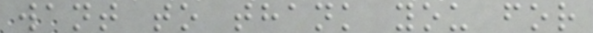want to thank you for
